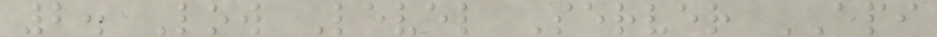2. Low Level Server API
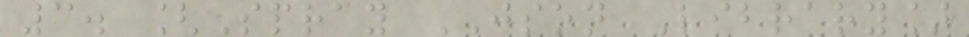3. [Spray JSON Library]
